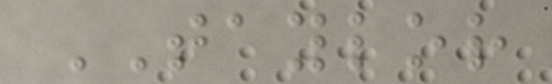TAYLOR
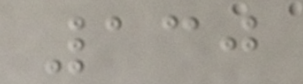130
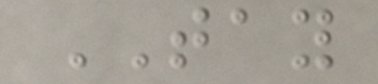TAY
